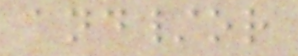and/or
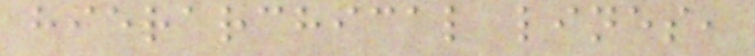hierarchical lines,
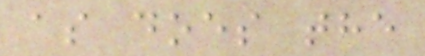as does the
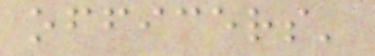officers'
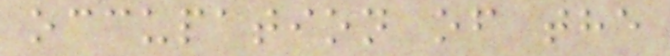occupation of the
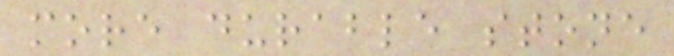more durable stone
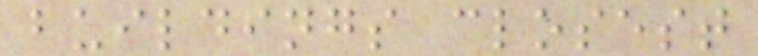buildings closest
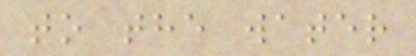to the water
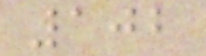102
